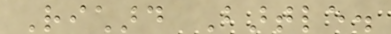Richard Bartle.
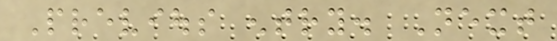Previous entry. Next
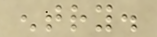entry.
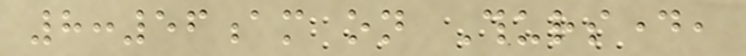8:56am on Thursday,
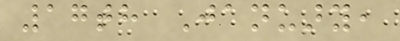17th January,
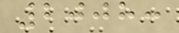2008:
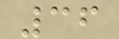36
